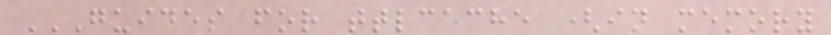GUIDES FOR TTLCACHE (IN MEMORY
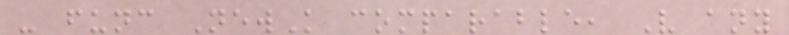- func NewK comparable, V any
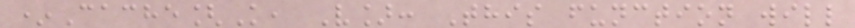*Cache[K, V]: This function will
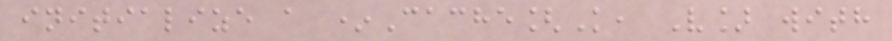initialize a *Cache[K, V] with
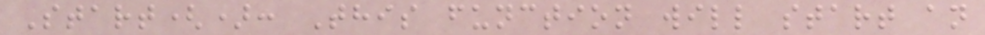Start(): This function will start an
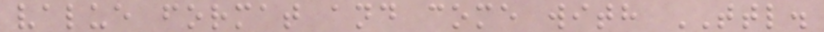value format and come with TTL.
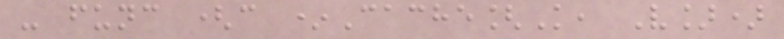- func (c *Cache[K, V])
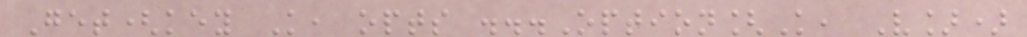Get(key K, opts ...Option[K, V])
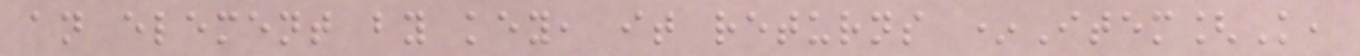an element by key, it returns *Item[K,
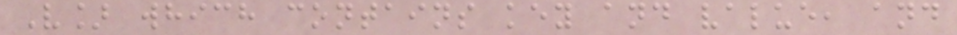V] which contains key and value, and
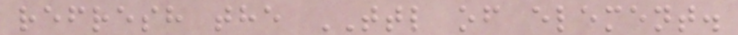refresh the TTL of element.
